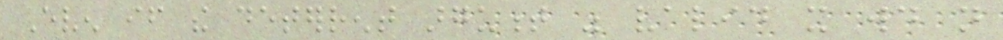Even if the deterrent argument was valid it would not
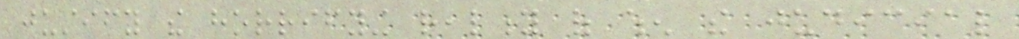justify the horrifying reality of when the judicial
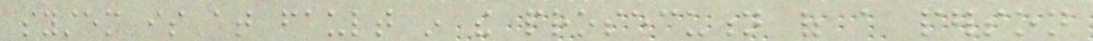system is at fault in the prosecution of a person
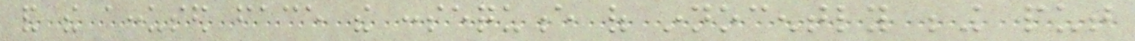and the accused face the consequence of innocently being put
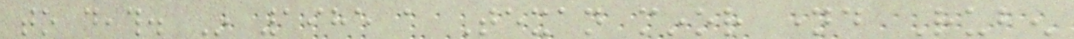to death. In 1985 a Texan minor named Ruben
